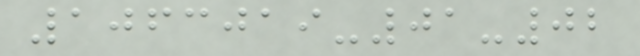1063019-01-02
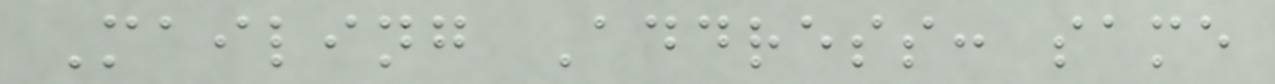Mailing Address: same
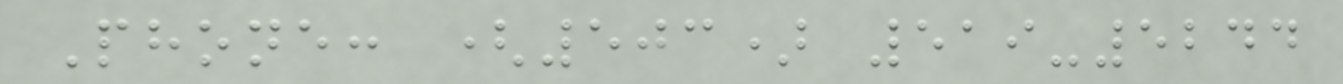Phone: (503) 519-5244
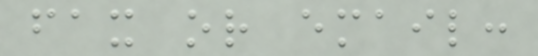fax or email:
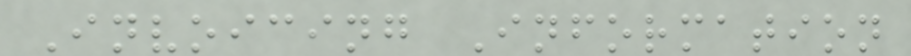Invoicing Information
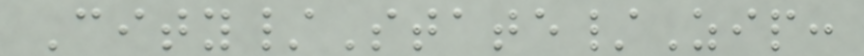City/State/Zip:
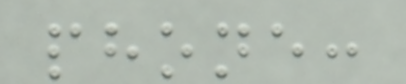phone:
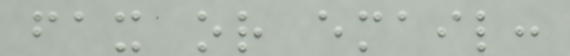fax or email:
